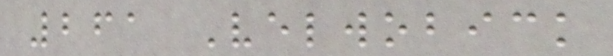261 Velwobick
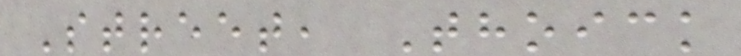Street, Thoick
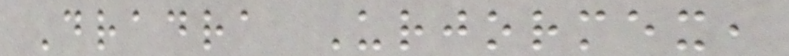Dradra Urjormex,
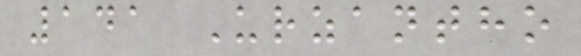141 Urzantho
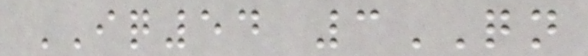IQ54 3QN
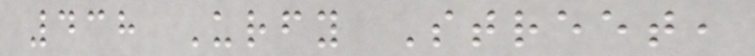438 Urfy Street,
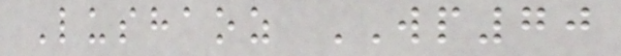Lushaoz WP70
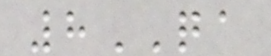8QA
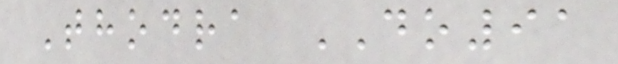Thodra DO91
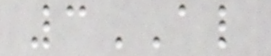3AL
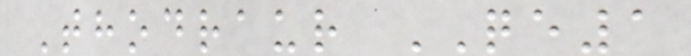Thodraur QE1
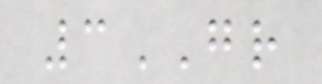3GR
